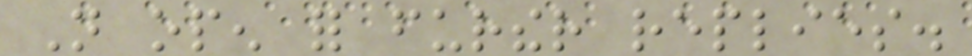Not open for further replies.
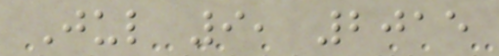Jul 9, 2015
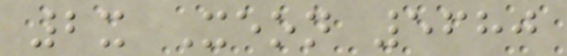2x Xeon 5680
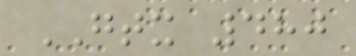GTX 480
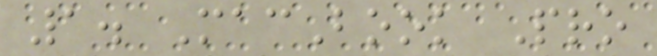1. MacBook Pro
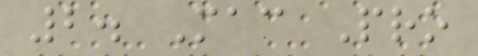2. Mac Pro
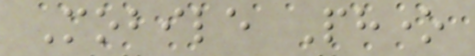Mobile Phone
